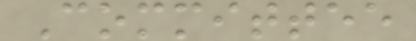Committee
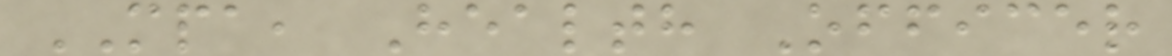MPA, Health Officer
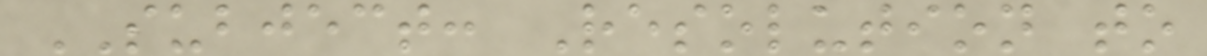SUBJECT: Resolution to
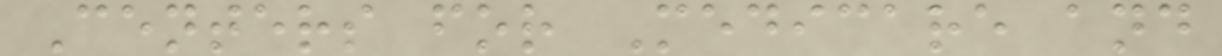Centers for Medicare and
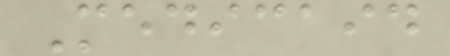Medicaid
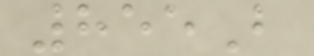855B
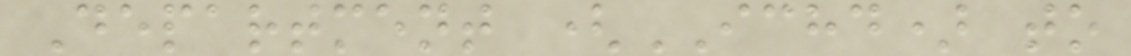Department (ICHD) to
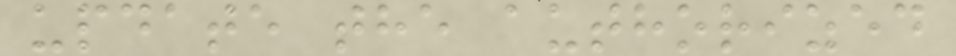update the authorized
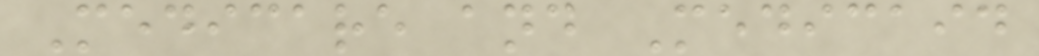Medicare and Medicaid
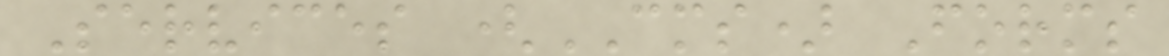Services (CMS) Forms
